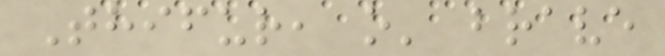Thifur, o' brave
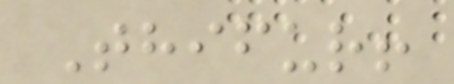Thifur!
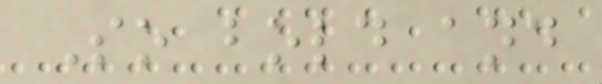So bold and
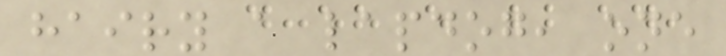hairy a lapdog, one
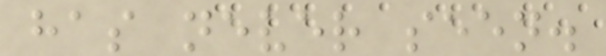has never seen.
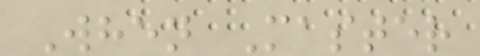When Master
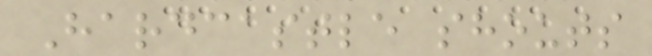Hardcastle shouts
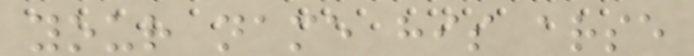your name his arse
